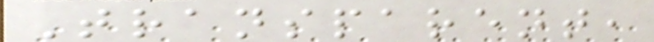Transparent,
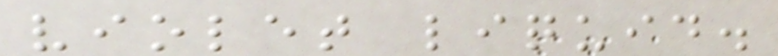violet liquid.
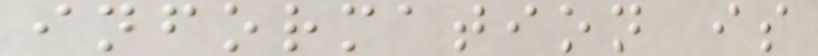information is
